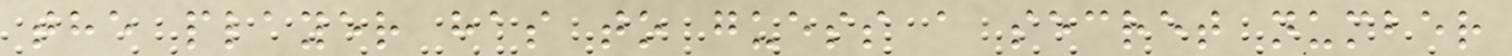the player has to guess a secret number
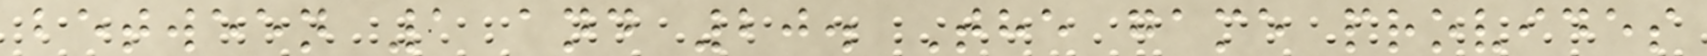between 1 and 20. The game provides
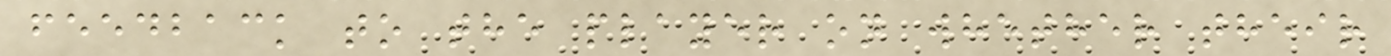feedback to the player on whether their
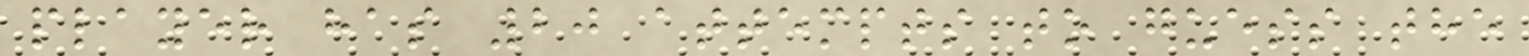player has 20 attempts to guess the
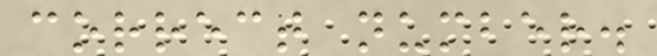correct number.
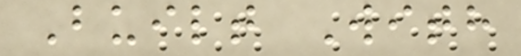Built With
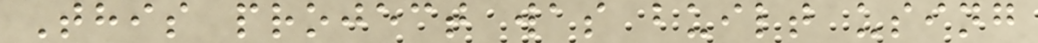This project was built using
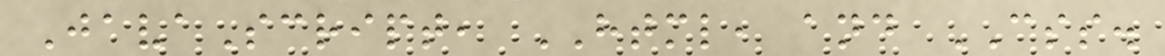JavaScript, HTML, and CSS.
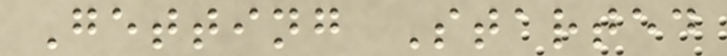Getting Started
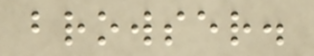browser.
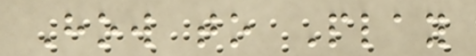How to Play
